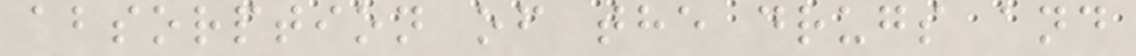absorption of the drugs and
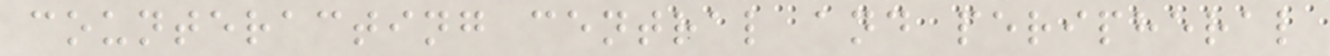counteracting central and peripheral
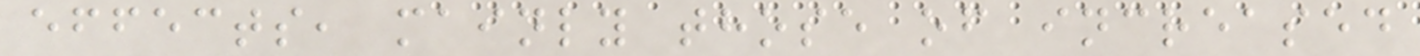effects, mainly those of increased
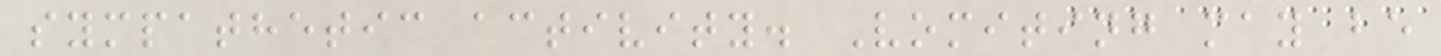sympathetic activity. Vomiting may be
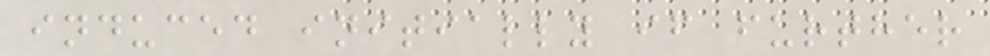induced initially if further
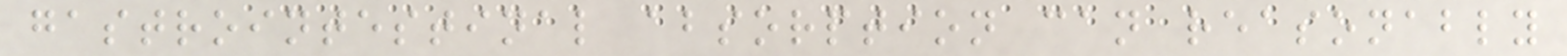gastrointestinal absorption can reasonably
